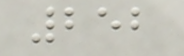252
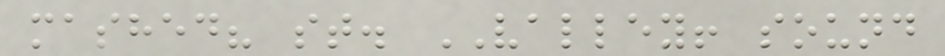mashed? st. VALLEY! sound
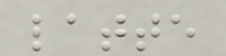latte
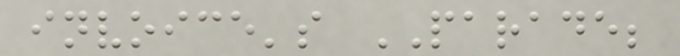invoice's PARADE;
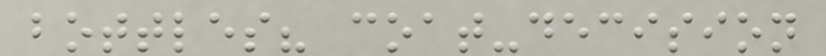bottles? coat-decision
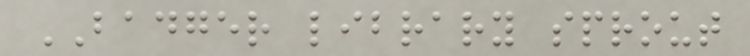BADGER library sprout
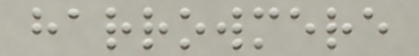harrowmere
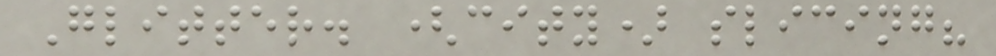Glitter. (city) slicing?
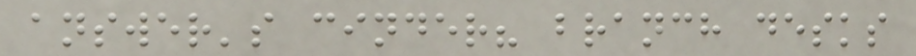answer's cinder? branch desks
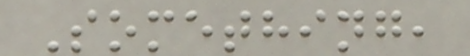Something,
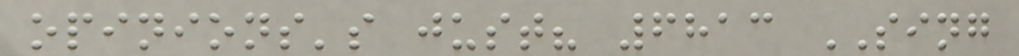opinions's just? 6813 SING
